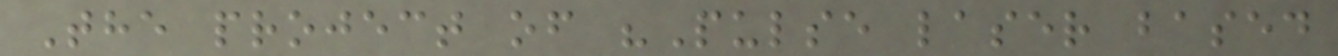The project of "Pulse laser based
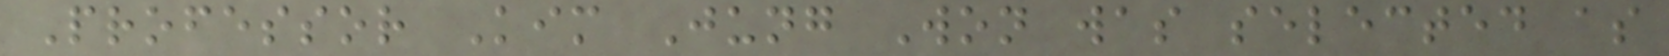Professor Kim Jung Won was selected as
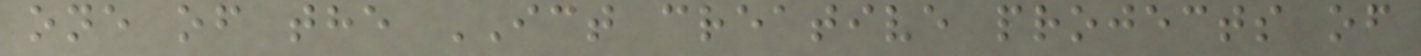one of the ICT creative projects of
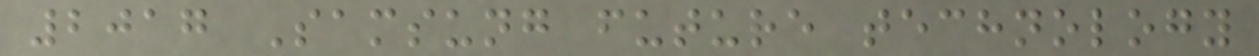2017 Samsung future technology
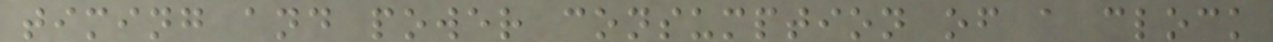timing and power consumption of a clock
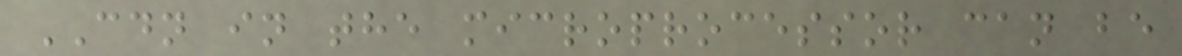CDN in the microprocessor can be
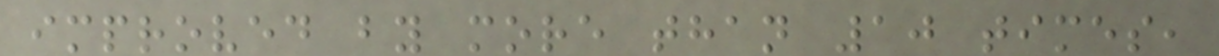improved by more than 10 times,
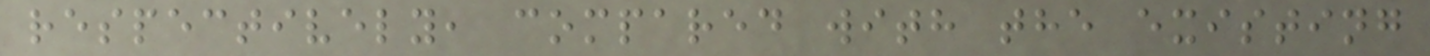respectively, compared with the existing
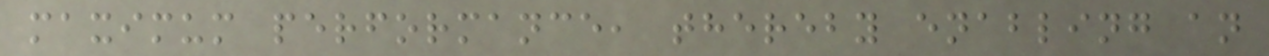maximum performance, thereby enabling an
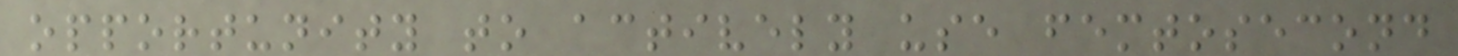opportunity to actively use femtosecond
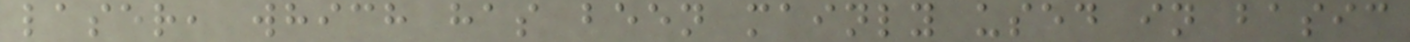laser, which has been mainly used in basic
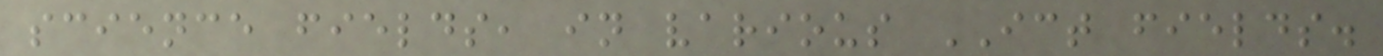science fields, in various ICT fields.
